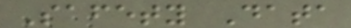Safety Data
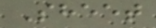Sheet
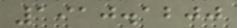1910.1200
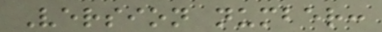Version number:
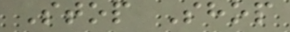Stop Shop
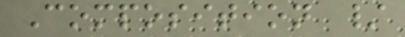Composition /
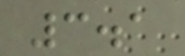3.1
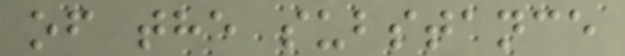of the substance
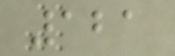121
